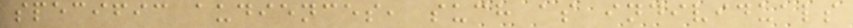specific audiences, such as individuals
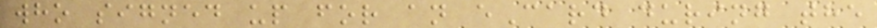who signed up for an eCard during the
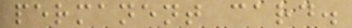permanent card.
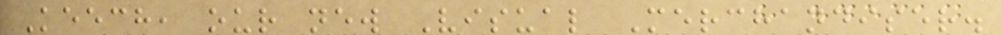Keech, our new Visual Merchandiser.
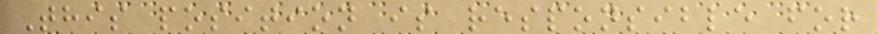This position is responsible for
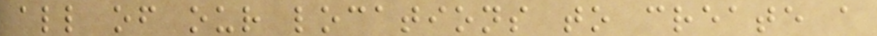all of our locations to create a
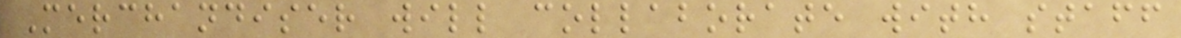Merchandiser will collaborate with staff
